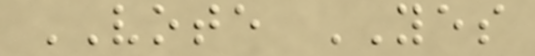VOTE YES
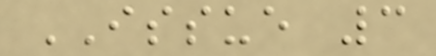ISSUE 3
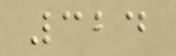324
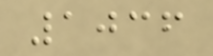1036
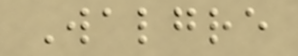Walgre
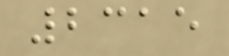2315
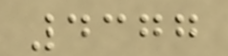4377
